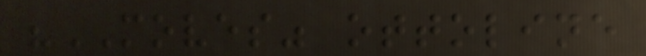"MOVES" ottoline
